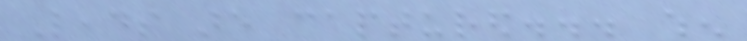Leads are captured... when
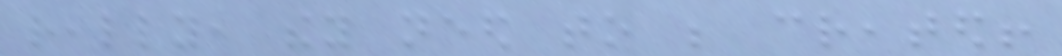really, they need to be created!
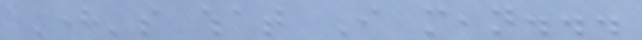Here's what I mean...
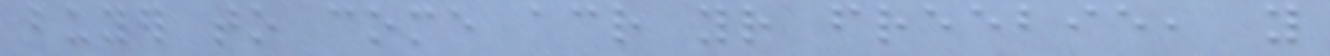buyer to come across your freebie, you
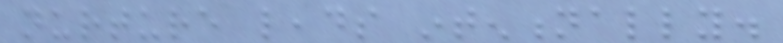nurture leads intentionally.
